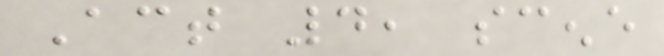Act 4, scene
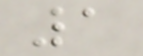1
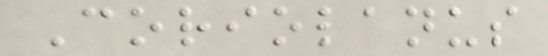Coriolanus
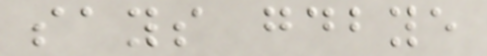says goodbye
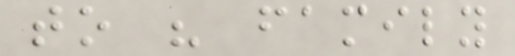to his family
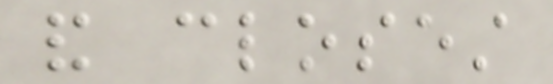and closest
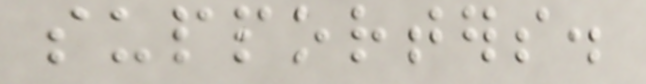supporters.
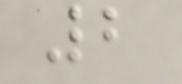2
